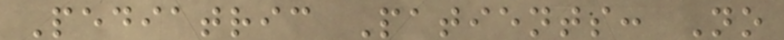Pediatric Patients: No
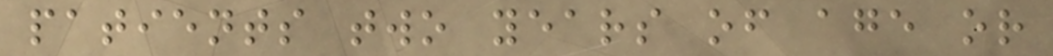patients two years of age or
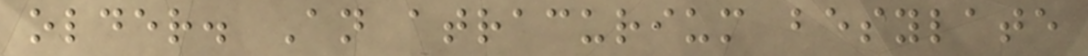older. An atracurium besylate
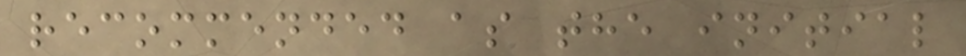recommended as the initial
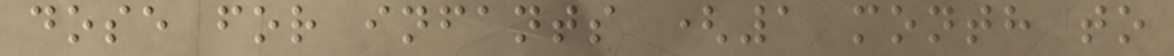dose for infants (1 month to
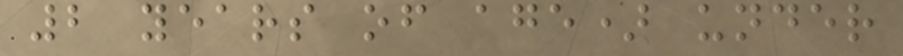2 years of age) under
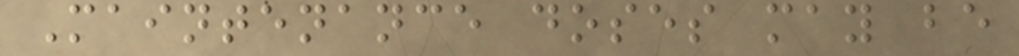Maintenance doses may be
